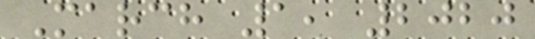March 1, 2020
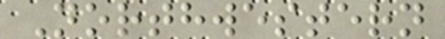Northwestern
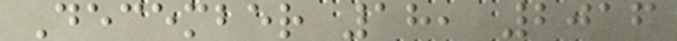December 18, 2016
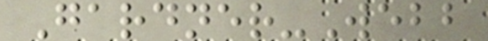Gardner-Webb
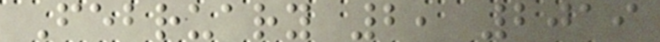February 2, 2019
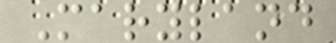Maryland
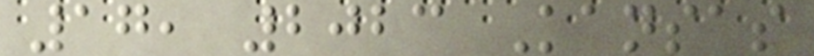17, 2023 Kansas
